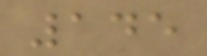145
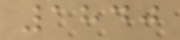1840
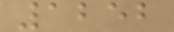1252
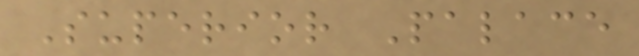Superior Palace
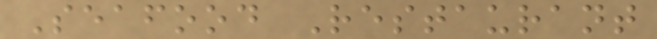Seafood Restaurant
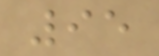95
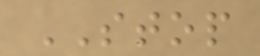STOP
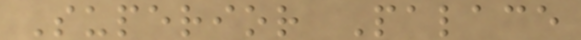Superior Palace
